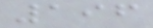196
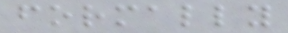formally
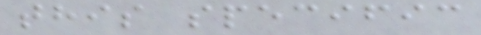this specific
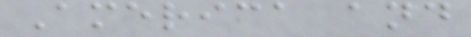America and
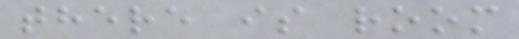there is room
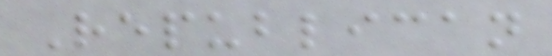Republican
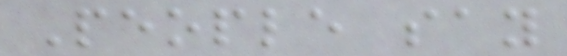People say
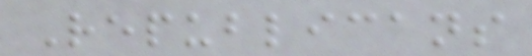Republicans
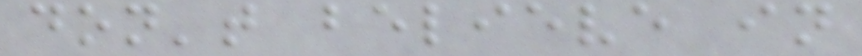don't believe in
